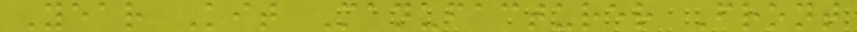Year Kit Manufacturer Front
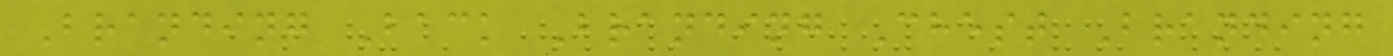Branding Back Branding Chest Branding
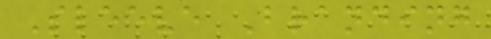Sleeve Branding
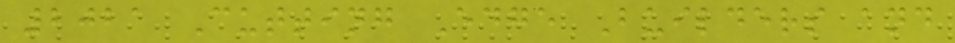2021 Cutting Edge Builders and
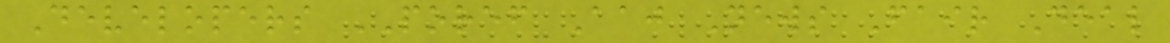Developers POREF Aaj News Fair Deal
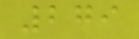279
